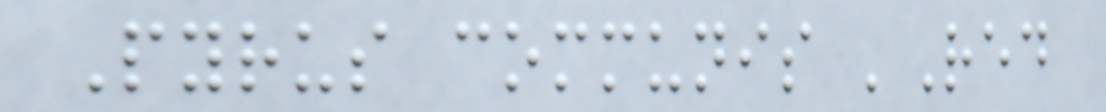Pyrus communis 'Red
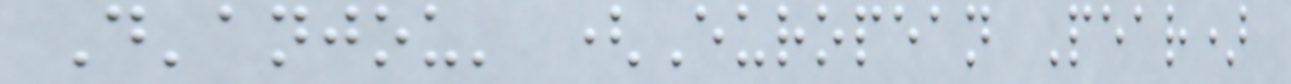D'anjou' (European Pear)
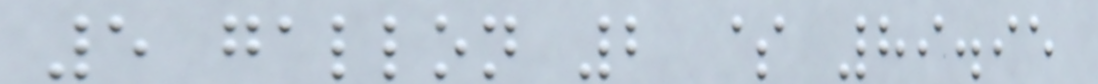5 gallon 2 $ 89.95
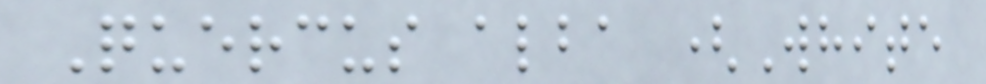Quercus alba (White
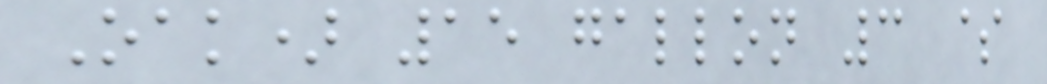Oak) 15 gallon 3 $
